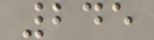245
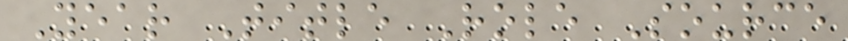Year Title Role Source
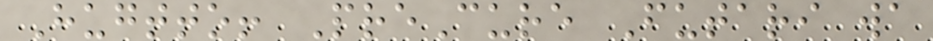Hugtto! PreCure Futari wa
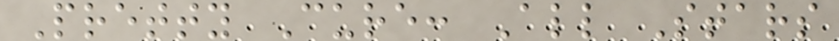Pretty Cure: All Stars
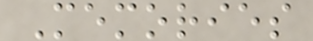Memories
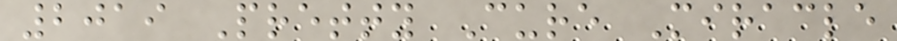2019 Pretty Cure Miracle
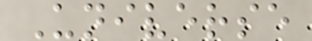Universe
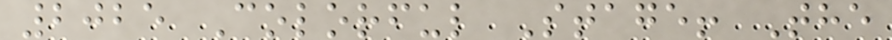2025 Colorful Stage! The
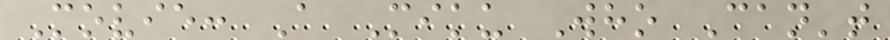Movie: A Miku Who Can't
